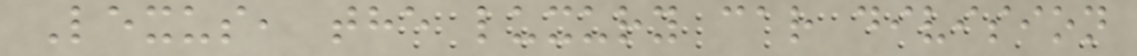Lexus, the luxury car division
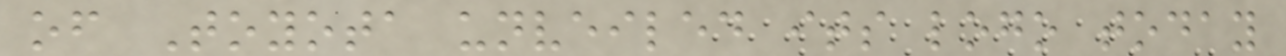of Toyota unveiled its logo today
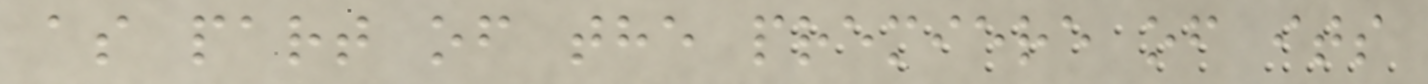as part of the premiere of its
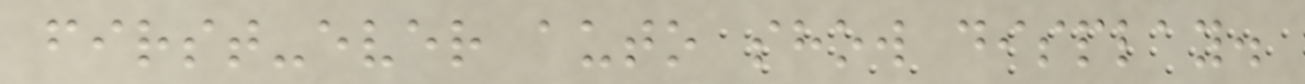first-ever auto show display.
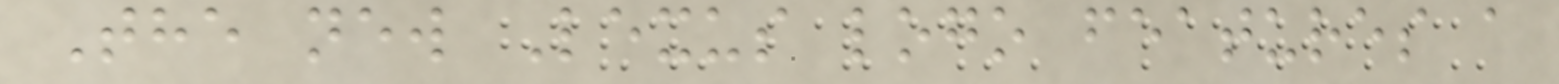The new Lexus logo features a
